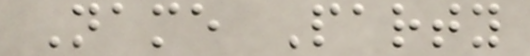Name Party
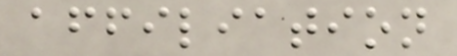affiliation
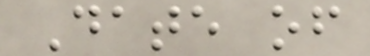Date of
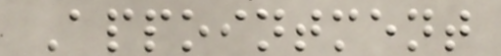Appointment
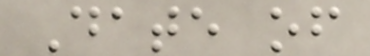Date of
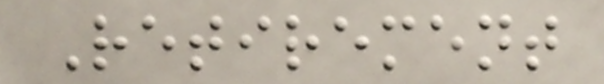Retirement
